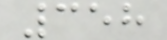358
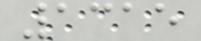1315
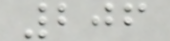206
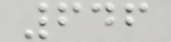646
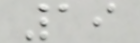19
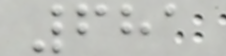681
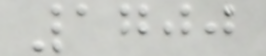1700
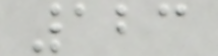123
